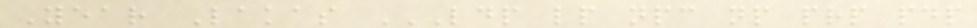Year Lakas LDP LP NPC NP PRP PDP
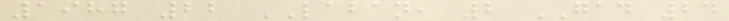1987 22 LABAN, 2 GAD 24
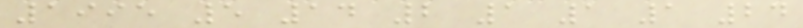1995 5 14 2 1 1 1 24
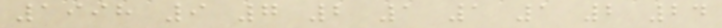1998 9 7 2 1 1 1 2 24
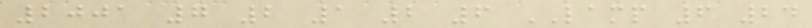2001 7 2 1 2 6 LAMP 6 24
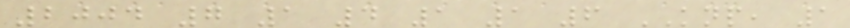2004 7 1 4 1 1 6 KNP, 1
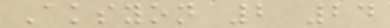Aksyon 2 24
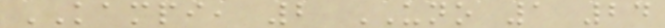KAMPI, 2 UNO 1 24
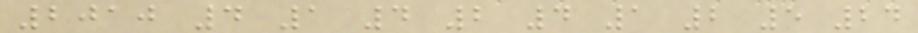2010 4 1 4 2 4 1 2 5 24
